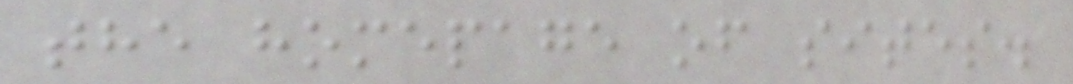the homepage of sites.
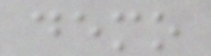demo
